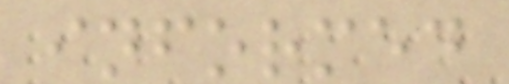informed
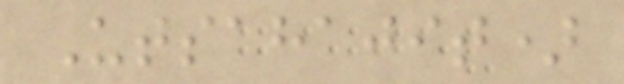Utsahajit)
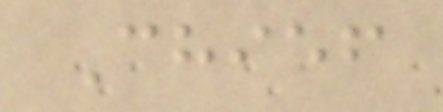Chief
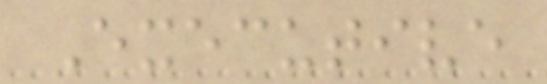Executive
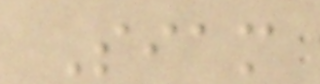Siam
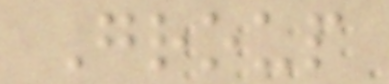Group
